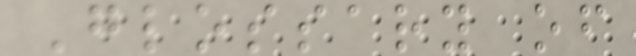Glossary of
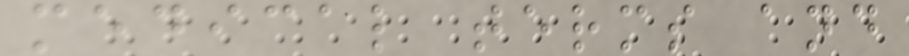medical terms and
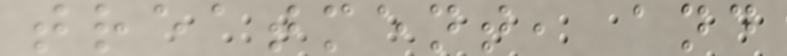treatment, and
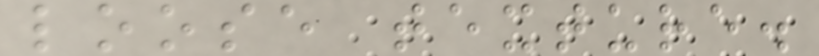loose texture.
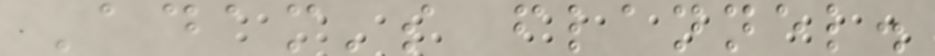Adam's flannel.
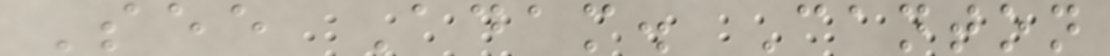See Adam. Canton
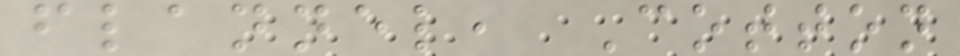flannel, Cotton
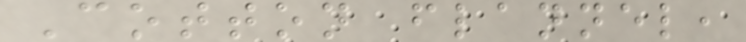Cotton flannel,
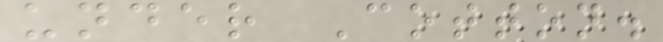under Cotton.
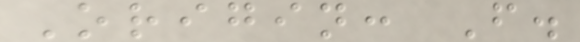Origin: F.
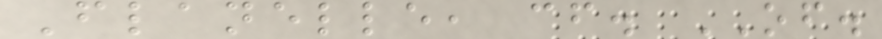Flanelle, cf. OF.
